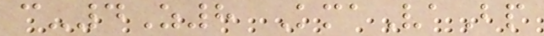c-4Z8 KmaVaBp
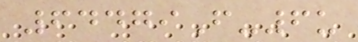64479F-6u
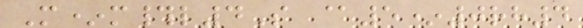M*m#l4S @5*0rh4
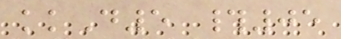kkD5 #05
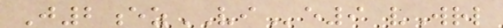J2ezVIe9 vWrl
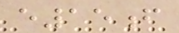e15f
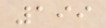199
